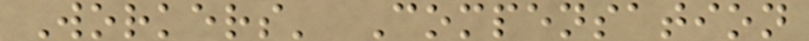Workers' Compensation
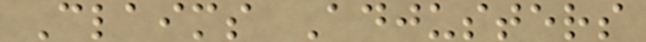Claims Adjusters
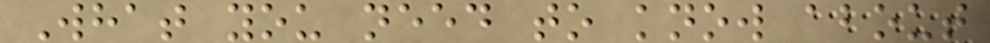What you need to know about
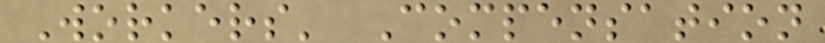Workers' Compensation
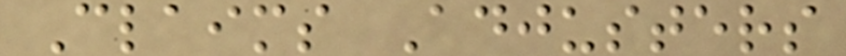Claims Adjusters
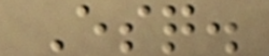Esq.
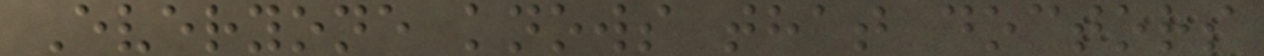Everyone knows that doctors
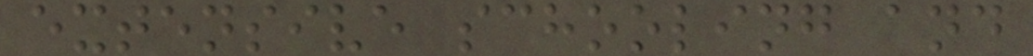extensive schooling and
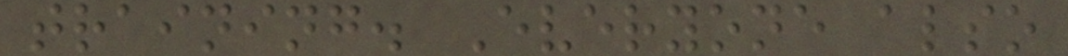training. Everyone also
